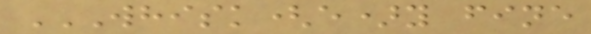WHISK(E)Y FINE
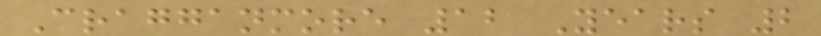Cragganmore 12 Years 2
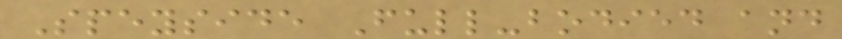Speyside Full-bodied and
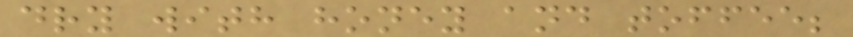dry with honey and toffee;
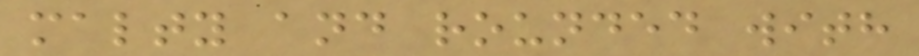malty and rounded with
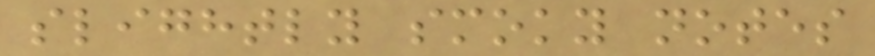slightly smoky notes
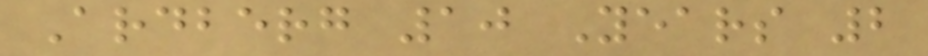Ardberg 10 Years 2
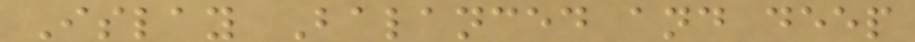Islay Balanced and deep
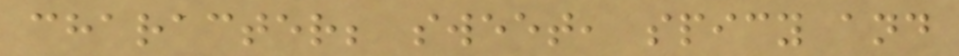character; sweet, spicy and
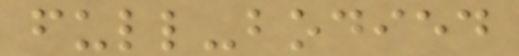full-bodied
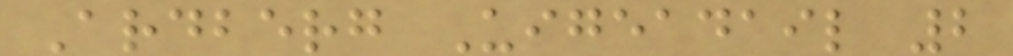Ardberg Uigeadail 2
